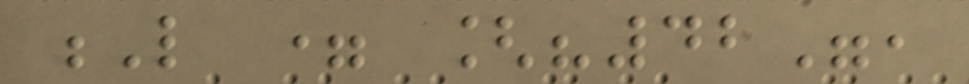L = ["42",
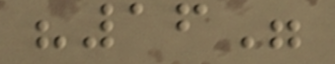"16"
